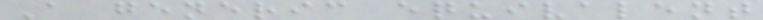A generic equivalent
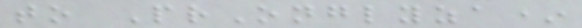to PrOnglyza*
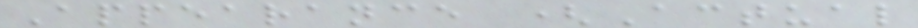Appearance (Actual
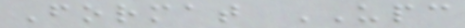Format UPC
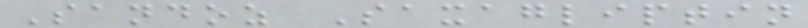Sandoz Saxagliptin
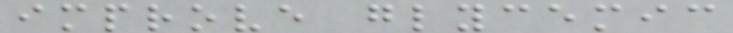improve glycemic
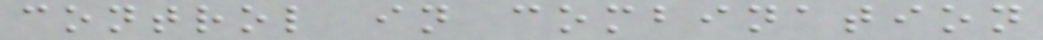control in combination
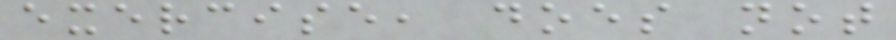exercise, does not
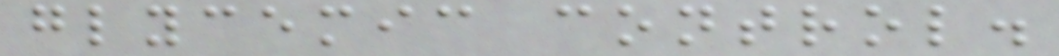glycemic control.
